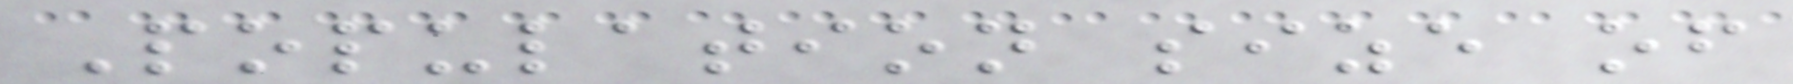Population size of
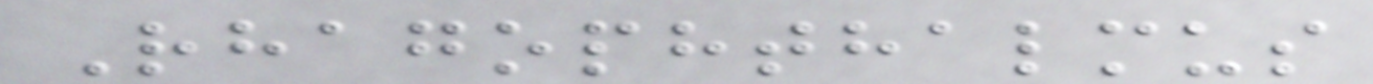Rhagophthalmus
